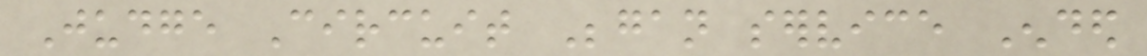Judge Circuit Began service Ended
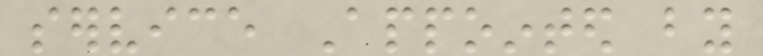service Appointed by
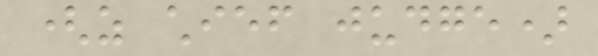(as chief judge)
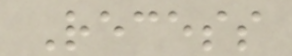Recess
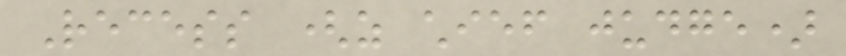Recess (as chief judge)
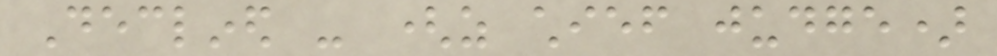Declined - (as chief judge)
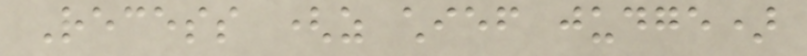Recess (as chief judge)
